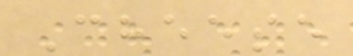Cheese
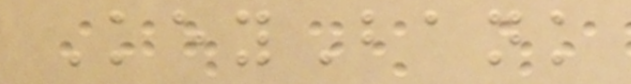KeyBank
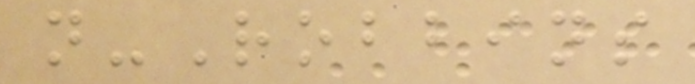n-Robbins
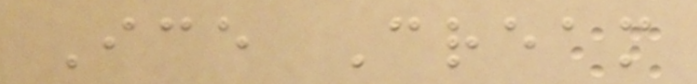Ice Cream
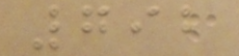792
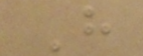H
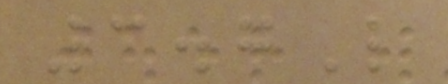3.7L
